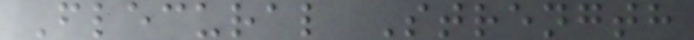Flecural Strength
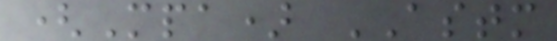(Mpa) ASTM
